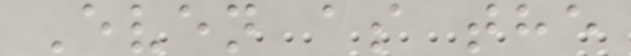Even as the
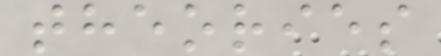theories
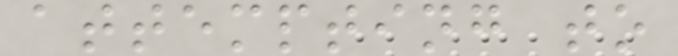attempting to
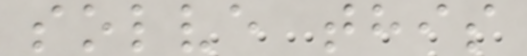solve this
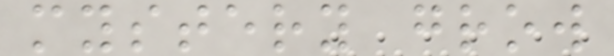mystery grow
